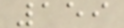159
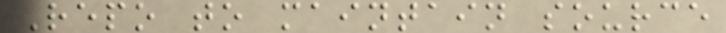Repo to maintain source
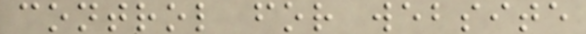control for website
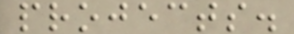projects.
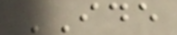IDE
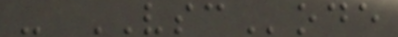- VSCode
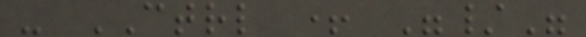- CTRL + "/"
